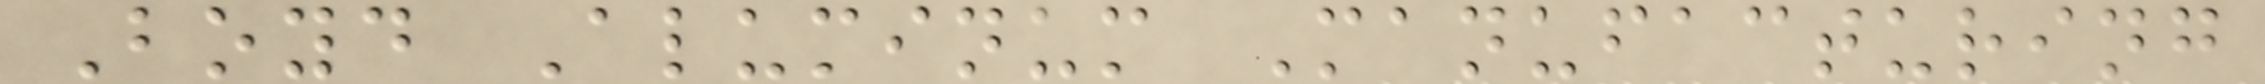Boyd Aluminum Manufacturing
